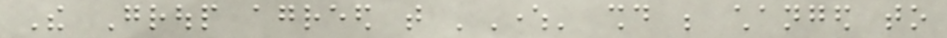The Group agreed that 'Where' should be changed to
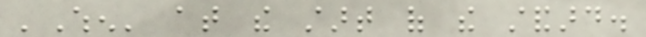'When' at the start of the standard.
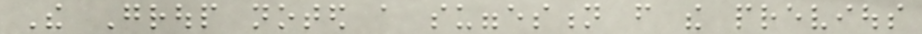The Group noted a suggestion from the previous
